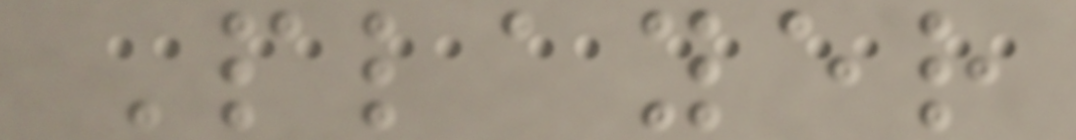Player
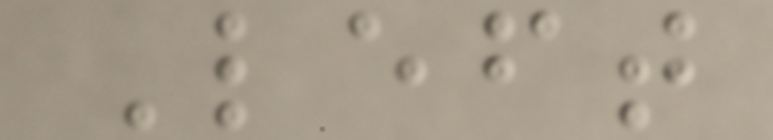Left
